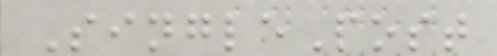SinglePost
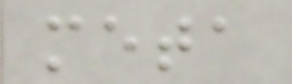meta
